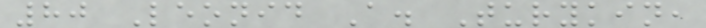80 Leonid A. Turykin,
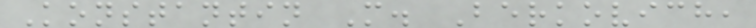Konstantin M. Berkovich,
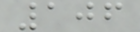106
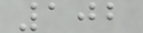102
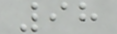98
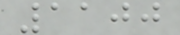1100
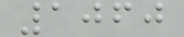1060
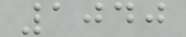1040
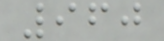960
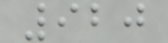920
